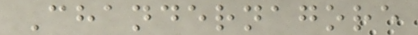Chandernagore
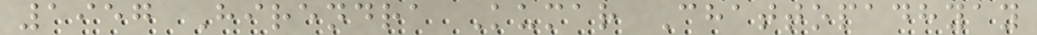1957 Hirendra Kumar Chattopadhyay
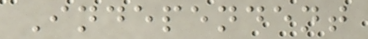Independent
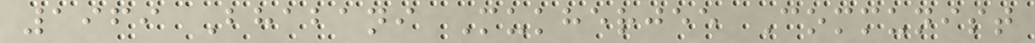1969 Bhabani Mukherjee Communist
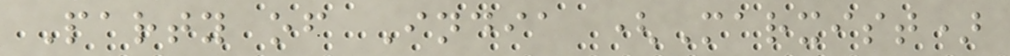Party of India (Marxist)
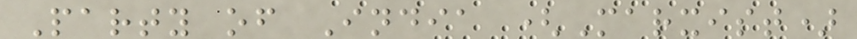Party of India (Marxist)
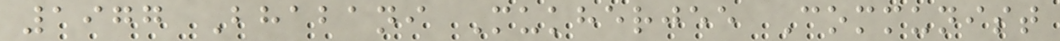1977 Bhabani Mukherjee Communist
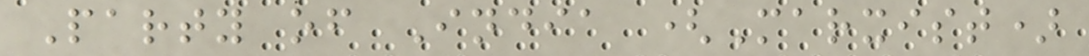Party of India (Marxist)
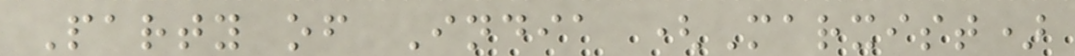Party of India (Marxist)
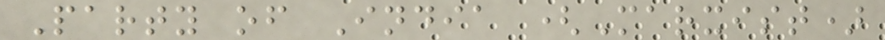Party of India (Marxist)
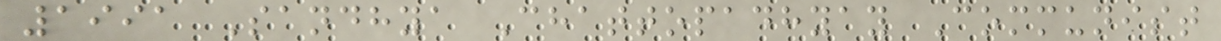1991 Sandhya Chattopadhyay Communist
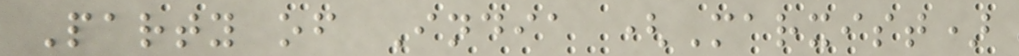Party of India (Marxist)
